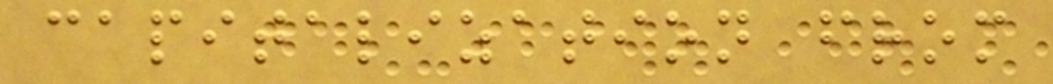capitalization from
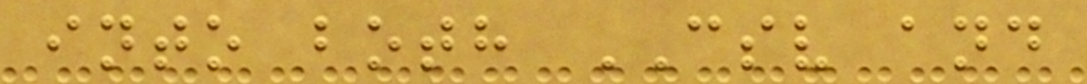into both CSV and
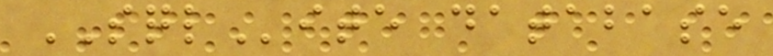SQLite database
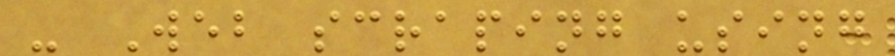- Web scraping using
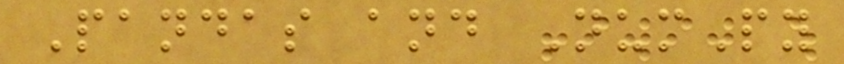Pandas and NumPy
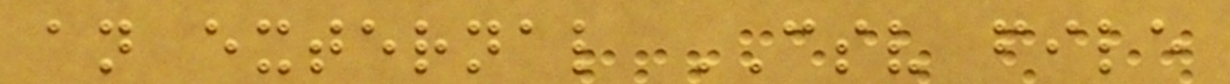an external CSV file
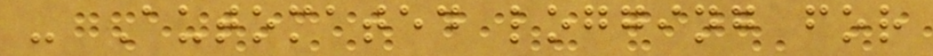- Automated logging for
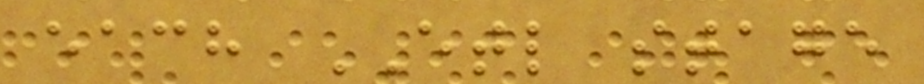each ETL stage
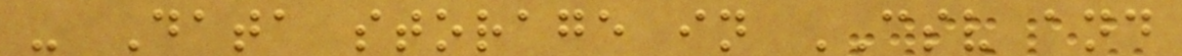- Data storage in CSV and
